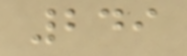249
